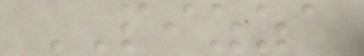PIZZA
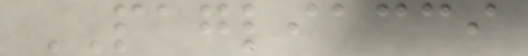PAGLIACCI
